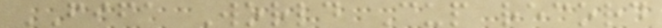FIFA World Cup record
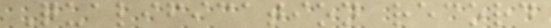Qualification record
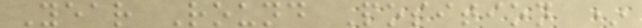Year Round Position *
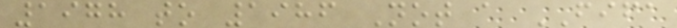1978 to 1986 Not a FIFA
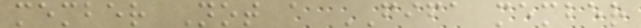member Not a FIFA member
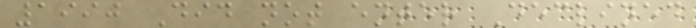1990 Did not enter Declined
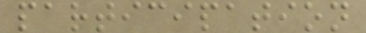participation
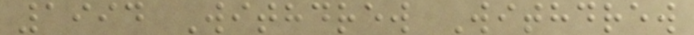1994 Withdrew Withdrew
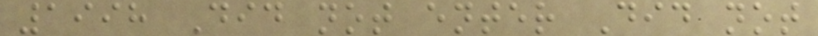1998 Did not enter Did not
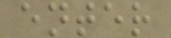enter
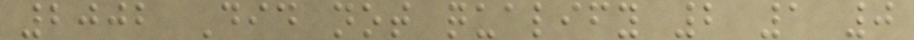2002 Did not qualify 2 1 0
